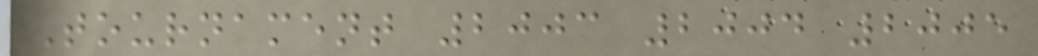Tournament 2003 2004 2005
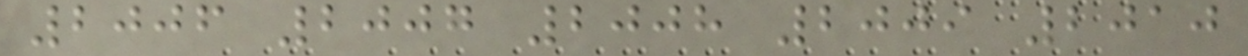2006 2007 2008 2009 2010
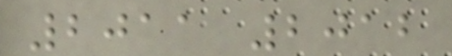2011 2012
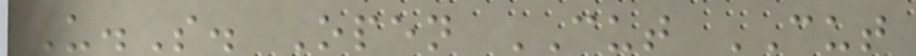U.S. Open CUT CUT
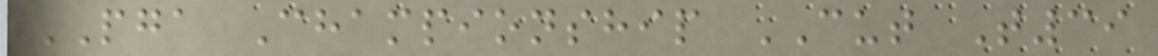PGA Championship CUT T39
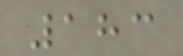183
